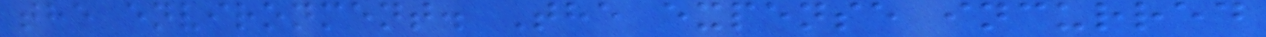the environment. The expense incurred
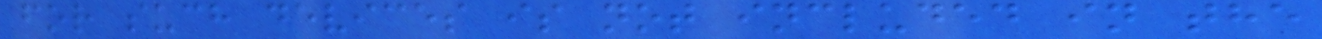for such devices is not included in the
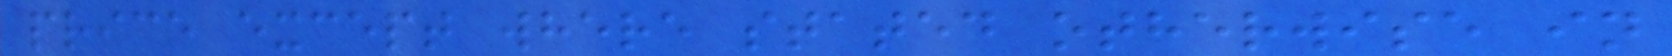price except where stated otherwise in
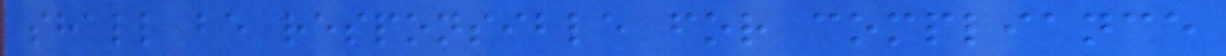shall be responsible for compliance
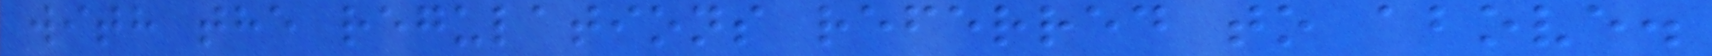with the regulations referred to above.
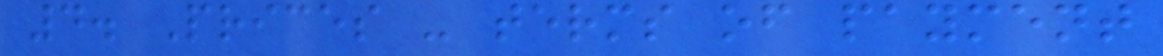4. Prices - terms of payment
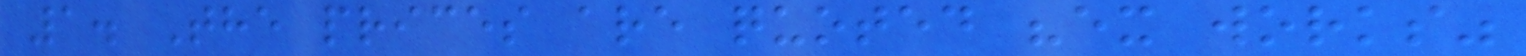1. The prices are quoted "ex works"
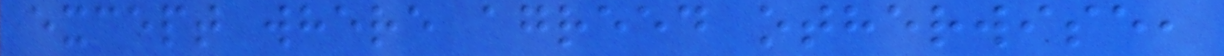except where agreed otherwise,
